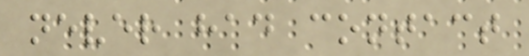never had contact
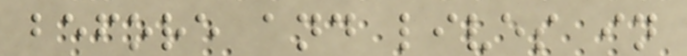before and lives in
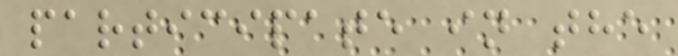participate in the
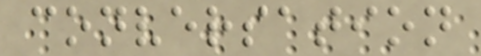conversation
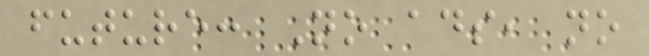future: No ads, no
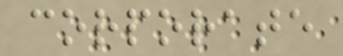corporate
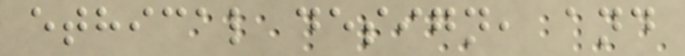ethical design, and
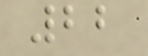22
